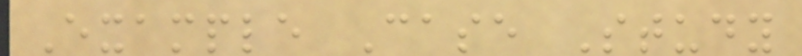Example Case Study
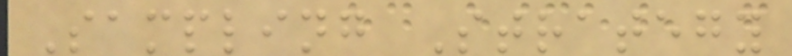Sampling Strategy
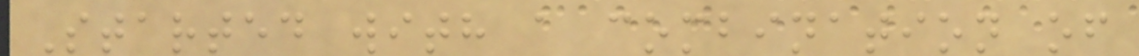Started with a combination of
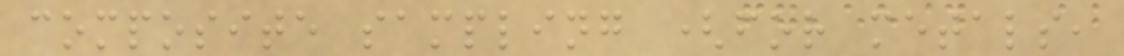composite sampling (for metals,
